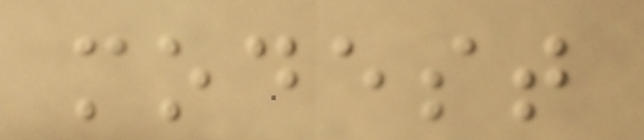modest
